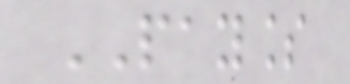PAYLESS
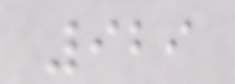929
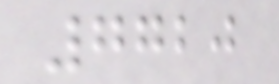7720
